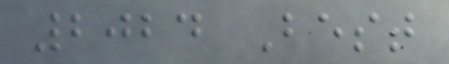2024 Best
